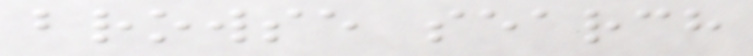browse search
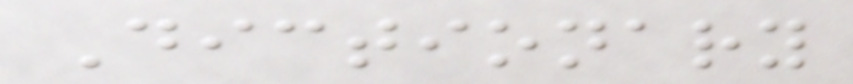Dictionary
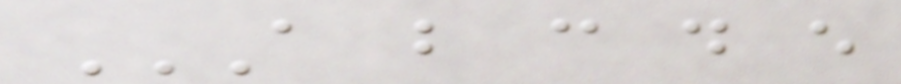A B C D E
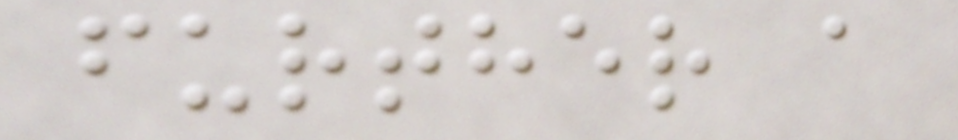further a
